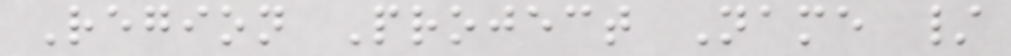Region Project Name /
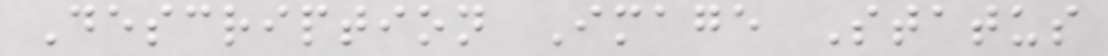Description Image Status
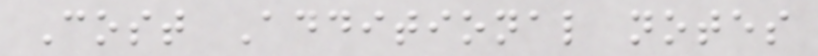Cost Additional notes
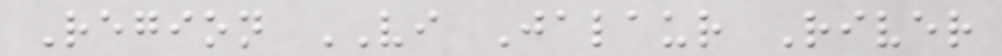Region VI Jalaur River
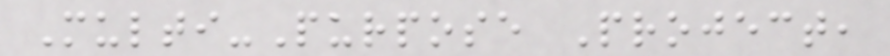Multi-Purpose Project,
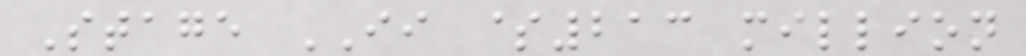Stage II $213 million
